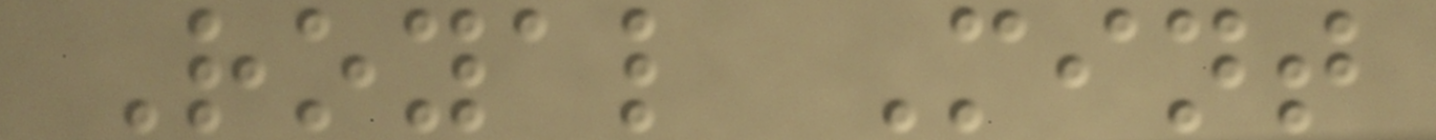Royal Mint
